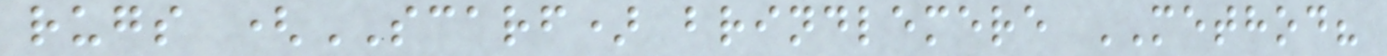rugs (SCARF) brindlemere METHOD?
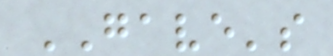GAVE's
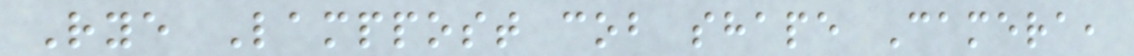Rye Lamppost cob shape Camera,
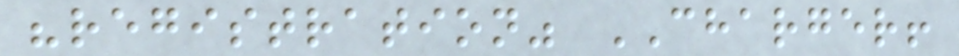"registration" CHARGER!
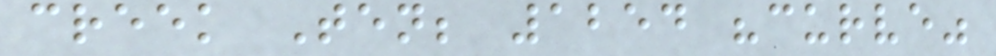creek Ten; 1254 "curve"
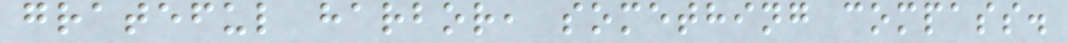grateful harbor, something compass.
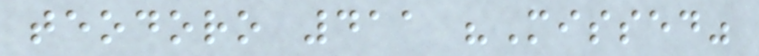teodoro 411 "Missed"
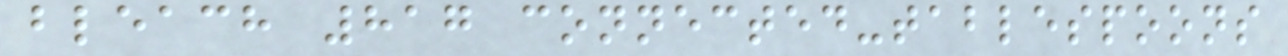bleach 817 connected-tablespoons
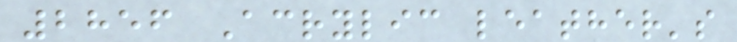2856 Acrylic leather's
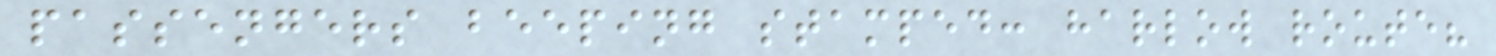passengers beeping stamped: harlow route?
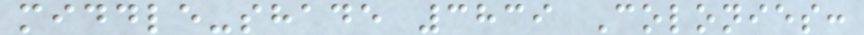middle-shade 3839 Colonies:
